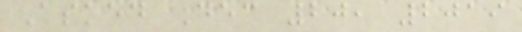Asked Dec 20, 2019
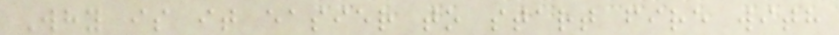Why is it easier to start fire with
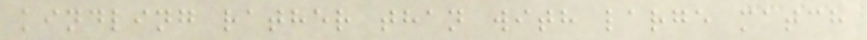kindling rather than with large match
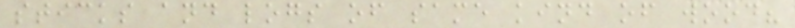sticks and logs of same kind of wood?
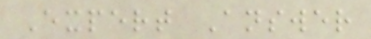Expert Answer
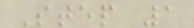Step 1
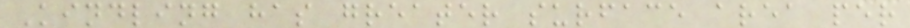Kindling has greater surface area per
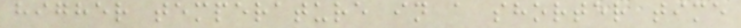higher temperature in a shorter time
